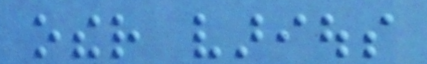other various
